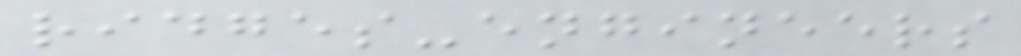ridges-engineers
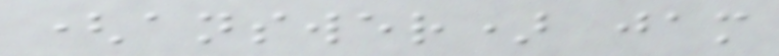(answer) jam
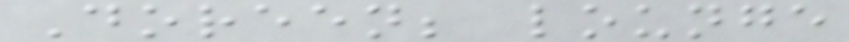Doreen; lounge
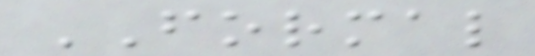FORMAL
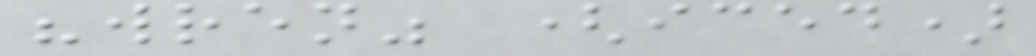"wren" (iced)
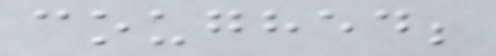coughed;
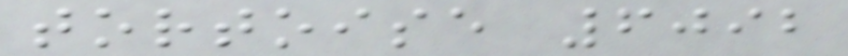tortoise 6092
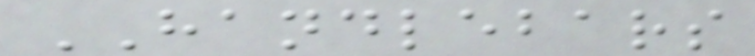HANDLEBARS
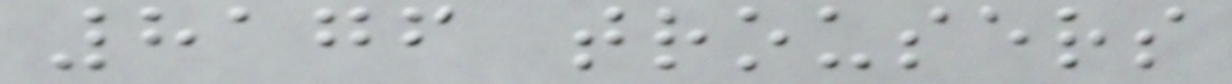8176 trousers
